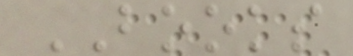BOOKS
